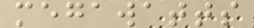megawatts
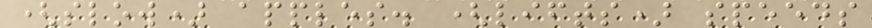(slow) apples. (lifts) speeds
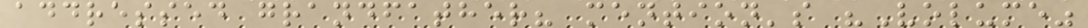addressed grandfather? mention's "Volume"
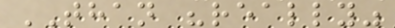THAN "really"
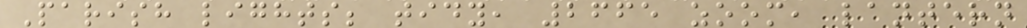Parish lights; tidy, 2665 zoom, lantern
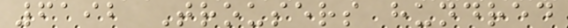6192 Trousers hundred
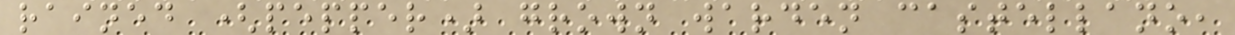rained (pepper) grown warden castellano,
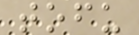tofu
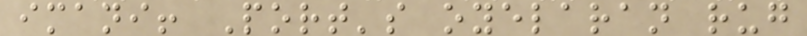imani! Port's oyelaran rug
